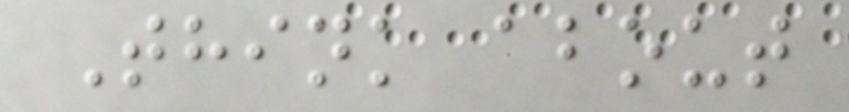Think about
